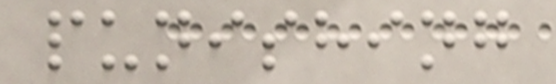punishing
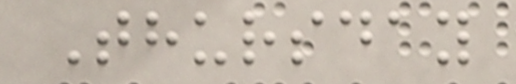Thursday
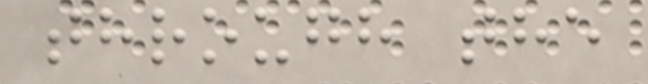through the
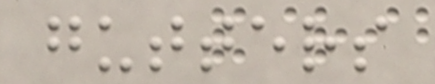gutters
